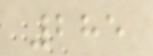285
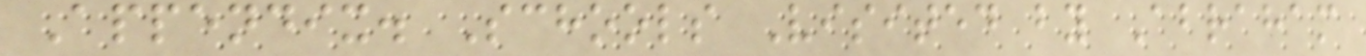Appendix. Schools Visited by Abraham
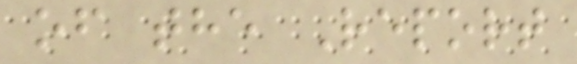of the Report
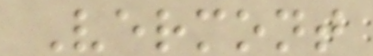Vermont
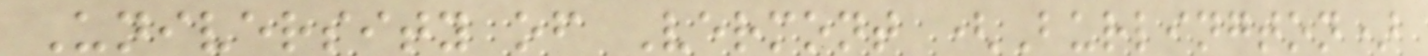University of Vermont (Burlington)
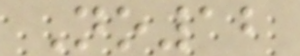No12
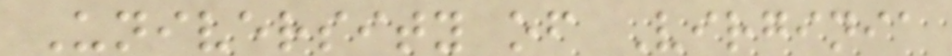University of Virginia
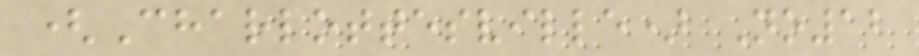(Charlottesville) No12
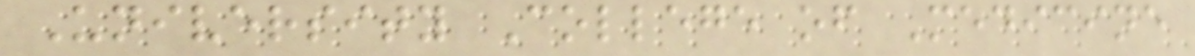University College of Medicine
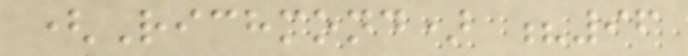(Richmond) ?96
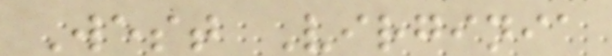West Virginia
